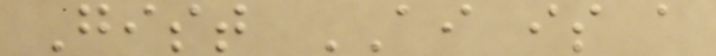Gist AI is a
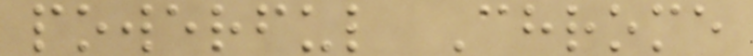powerful Chrome
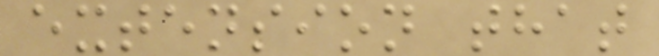extension that
